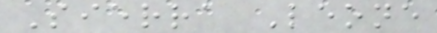Sierra Leone
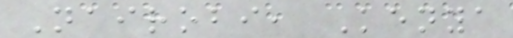Nairobi, Kenya
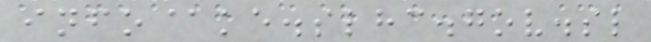info@ke.slhc.gov.sl
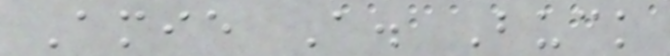Amie A. Buck
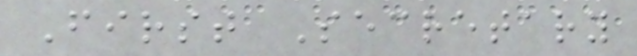First Secretary
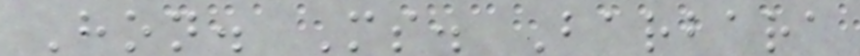Hon. Ms. Barbara
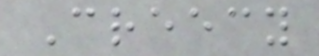Creecy
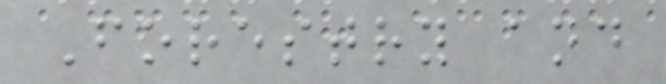Forestry and
